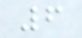6
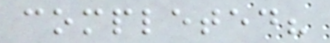completed?
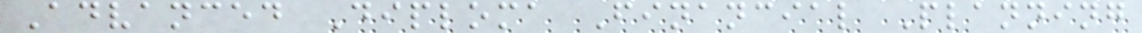Advanced Diploma Financial Planning
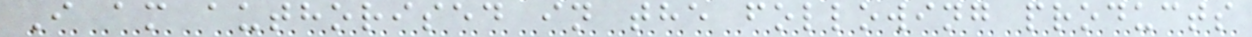I am authorised in the following products
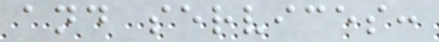and services:
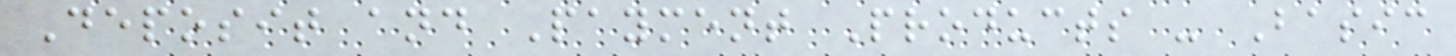Deposit and Payment Products - Basic
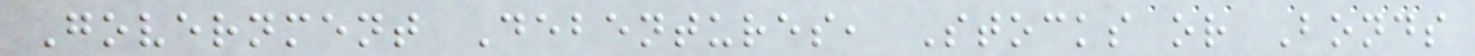Government Debentures, Stocks or Bonds
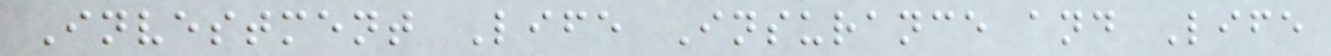Investment Life Insurance and Life
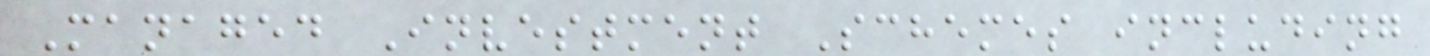Managed Investment Schemes including
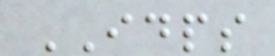IDPS
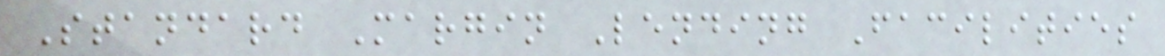Standard Margin Lending Facilities
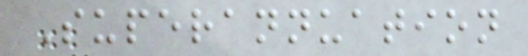Superannuation
